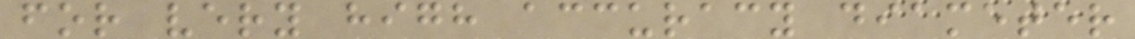for very high accuracy diameter
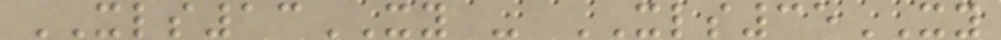XLS13XY - XLS35XY
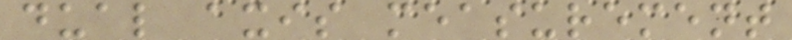dual axis measurement
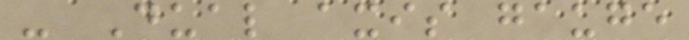- Dual axis gauge
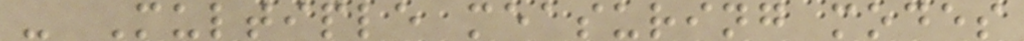- Multiple measuring modes
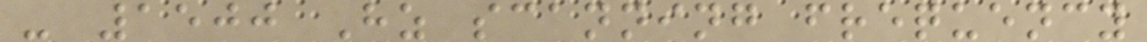- 1500 Hz scanning frequency
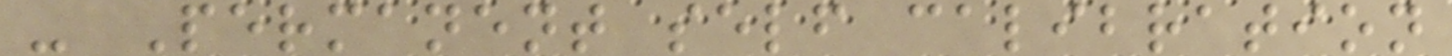- Permanent self calibration
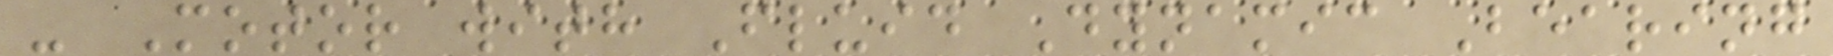- Motor with Fluid Dynamic Bearing
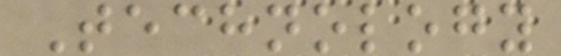Technology
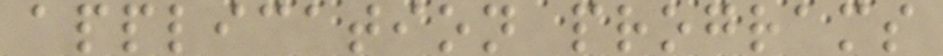application programs
